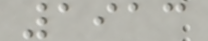1913
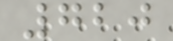720
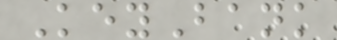KeyBank
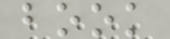book
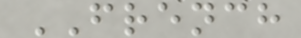FRENCH
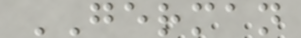GERMAN
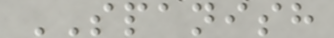SPANISH
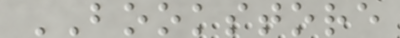BOOKSTORE
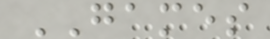GAMES
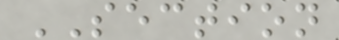SECTION
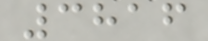3816
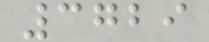3729
